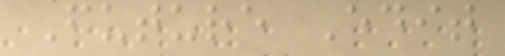Future Edit
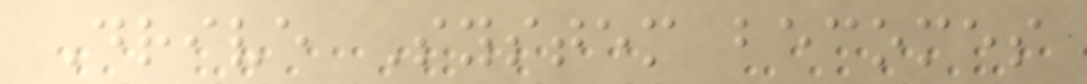Drive System becomes
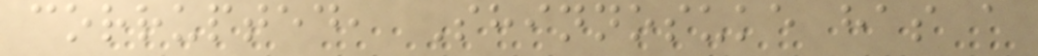corrupted, Shinnosuke has a
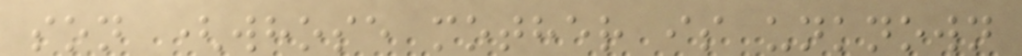son (whose mother is unknown
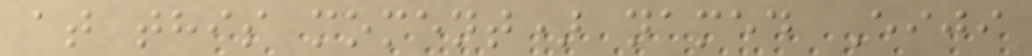at this moment) named Eiji
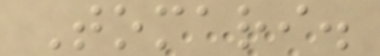Tomari.
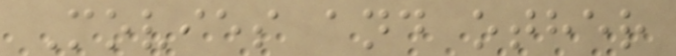Movies and other
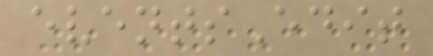eventsEdit
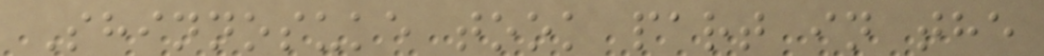Shinnosuke took part in the
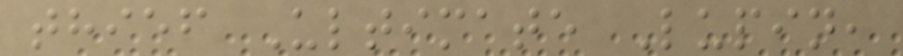thief Ultimate Lupin,
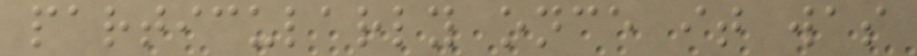particularly once it was
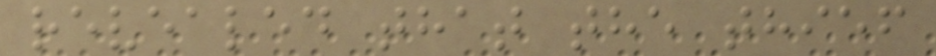revealed that the thief
